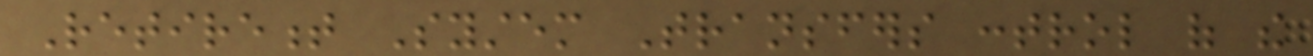Retirement System Transfers control of the
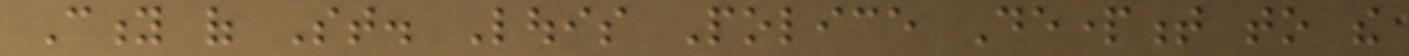City of St. Louis Police Department to the
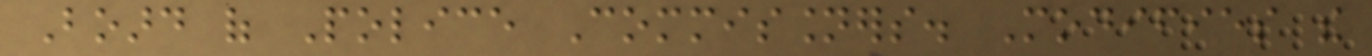Board of Police Commissioners. Modifies the
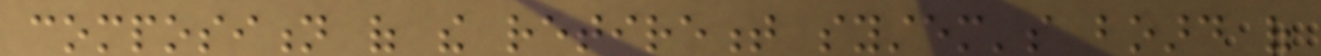composition of the retirement system's board of
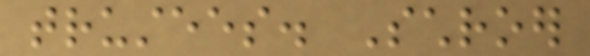trustees. Schroer
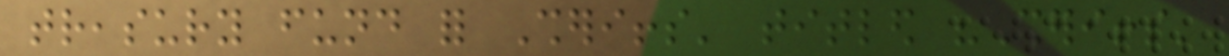treasury fund for Sheriffs' titled "Sheriffs'
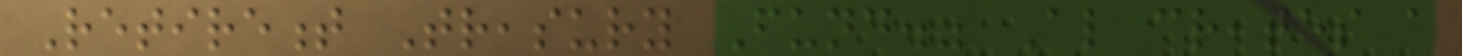Retirement Treasury Fund." Also creates a
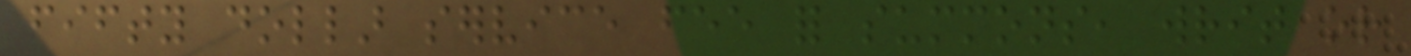fifty dollar service fee for summons, writ or
